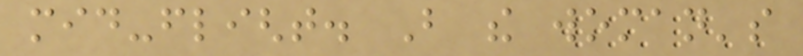mid-flight. But the woman's
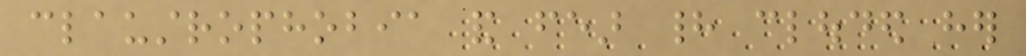claustrophobia and fear had clouded her
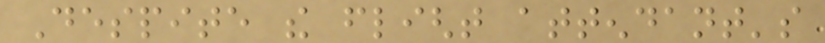Despite the flight attendant's
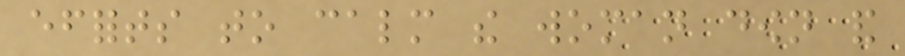efforts to calm the woman down and
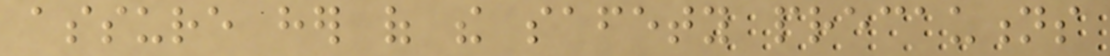assure her of the safety precautions
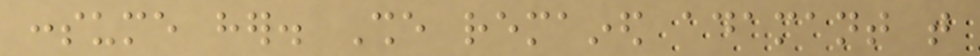consume her. She remained adamant that
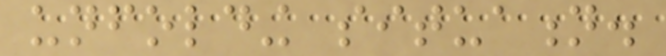unfolding situation.
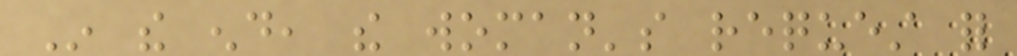In the end, the woman's request for
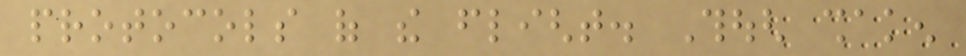protocols of the flight. Though shaken
